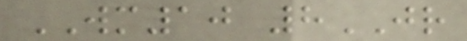WM10 8JR
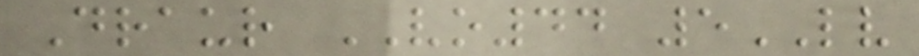Draur VO44 5LV
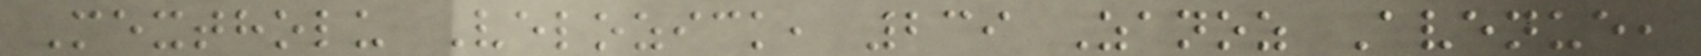Mextholu Velozick, 239 Zanoz Avenue,
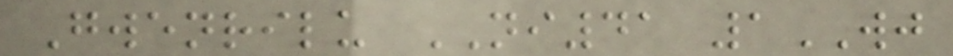Gwenrilu NI41 1WJ
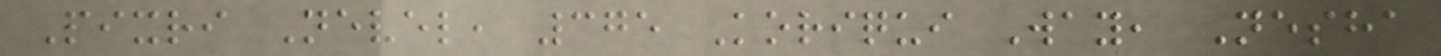Pixri Nevel, 375 Koriqui Way, Nesha
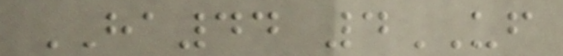HA44 4UF
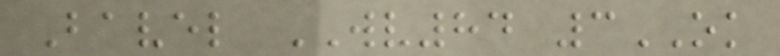Bavel WV84 3OK
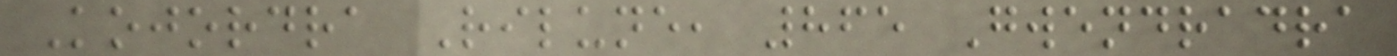Kojordra Rilune, 865 Gwendradra
